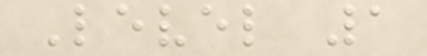Level 1
